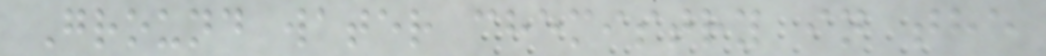Ground water chemistry in the
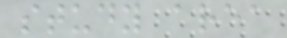study area
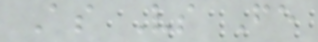As Vs Fe
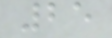25
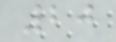20
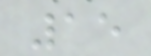15
